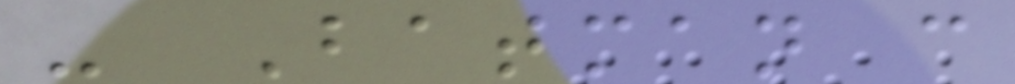- Batman can
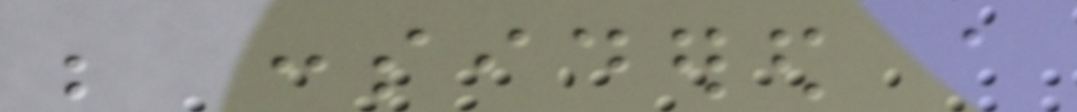be considered a
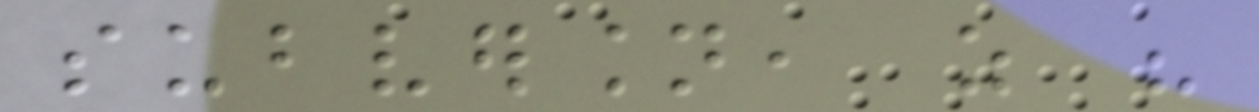subversion, as his
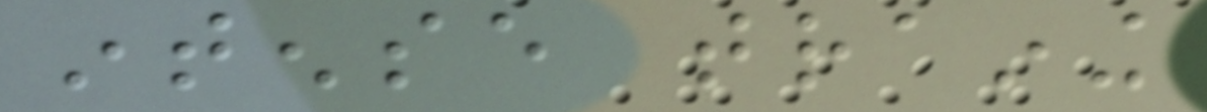intense training
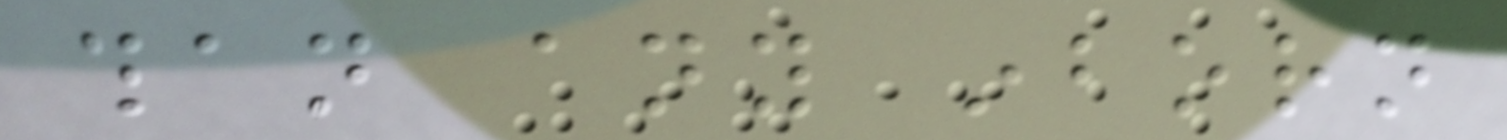than any inborn
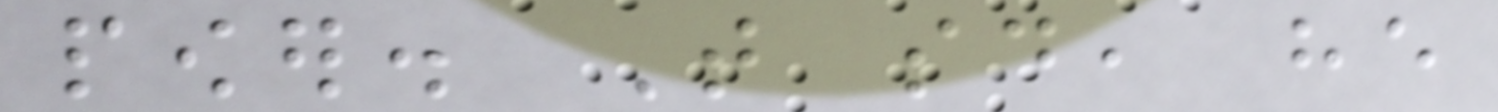power. That said, he
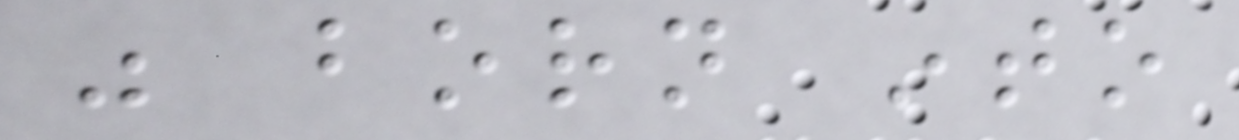was born into
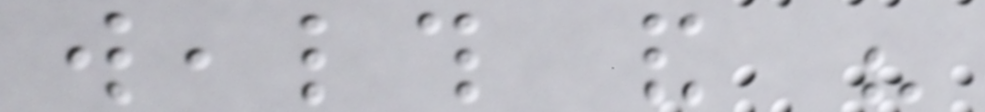wealth and his
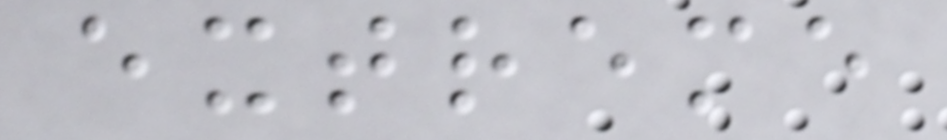extreme
